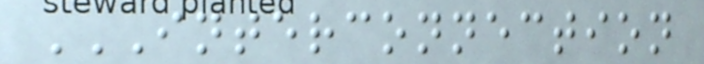INTERCONNECTION
